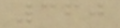360
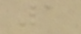1
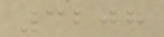3208
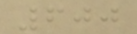600
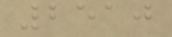2510
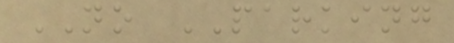NO PARKING
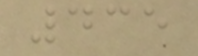435
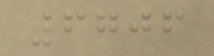6706
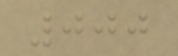000
